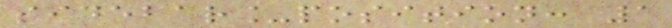sidebar_position: 1
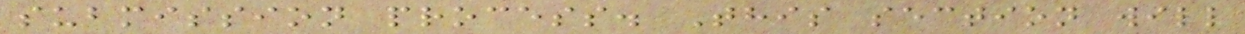submission process. This section will
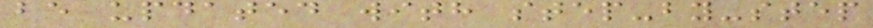be updated with step-by-step
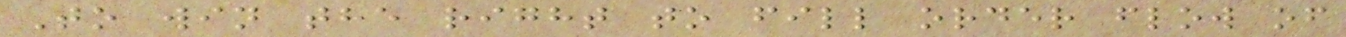To win the right to fill order flow of
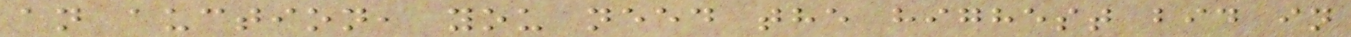an auction, you need the highest bid in
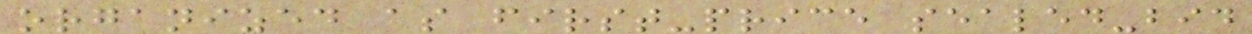organized as first-price sealed-bid
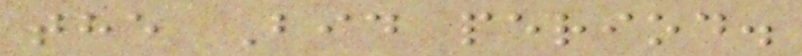the Bid period.
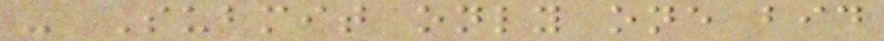- Submit only one bid
